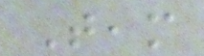Team
